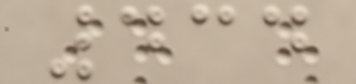434
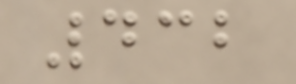432
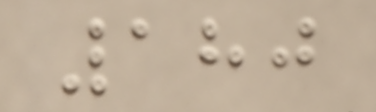180
